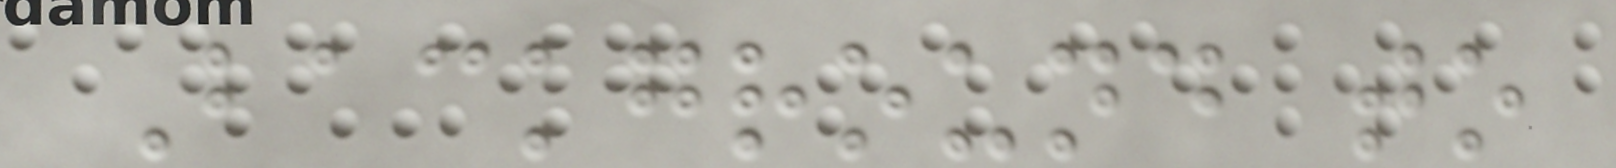Background to
